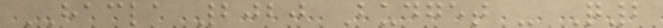HACLA 2020 Budget - Q2
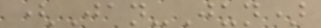(Jan-Jun)
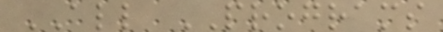ALL PROGRAMS
